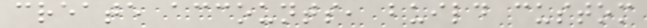create accounts, build custom
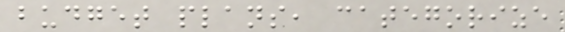budget plans, categorize
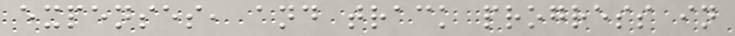expenses, and track progress in
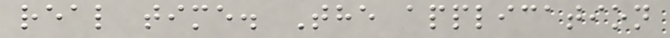real time. The application
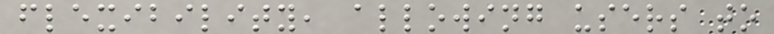flexibility, allowing users to
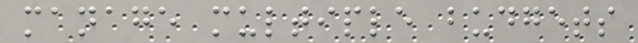manage multiple budgets
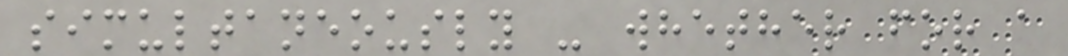simultaneously - whether for a
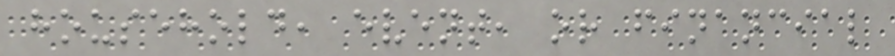household, event, or financial
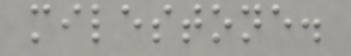milestone.
